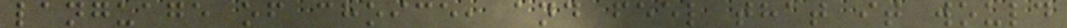language of choice, and feel that it would
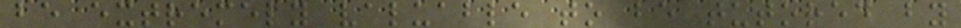be extremely valuable to be tutored by
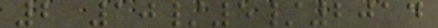2 10/5/2014
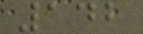142
